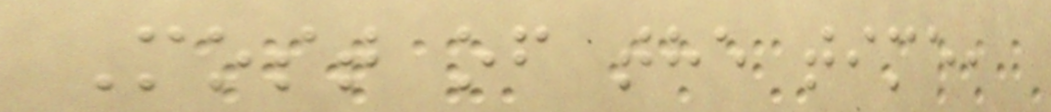Most of the time,
